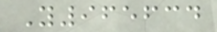Y965634
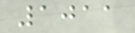1011
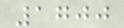1700
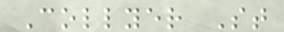Collyer St
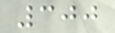300
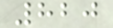820
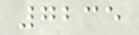7235
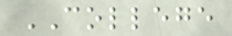COLLEGE
